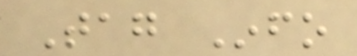Tag Info
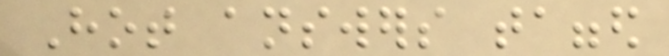Hot answers tagged
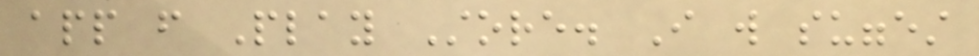app from Play Store. I will suggest
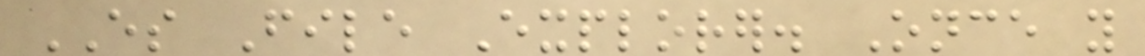ES File Explorer. Once you
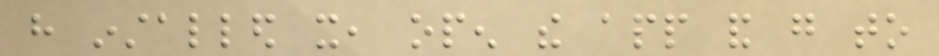have installed it, open the app and go to
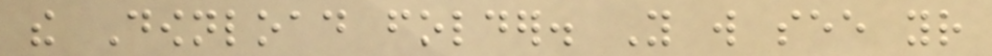the Download folder. You will see your
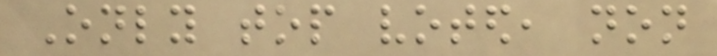Only top voted, non
